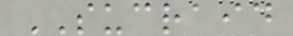SUCRAID
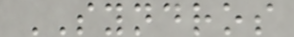SYNDROS
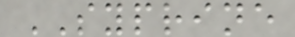SYPRINE
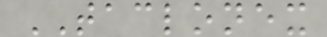TACLONEX
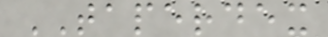TAPERDEX
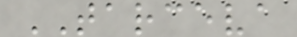TARCEVA
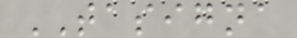TASIGNA
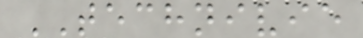TECHNIVIE
